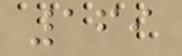169
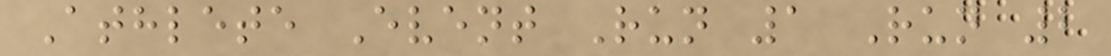Athlete Event Run 1 Run 2
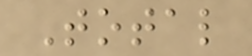Total
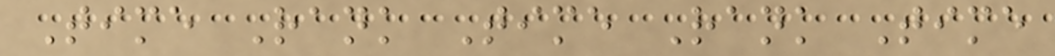Time Rank Time Rank Time
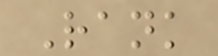Rank
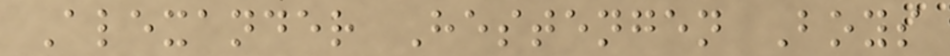Alexander Hestengen Boys
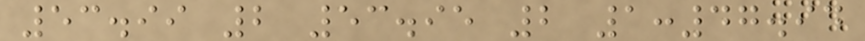53.99 2 53.95 2 1:47.94
